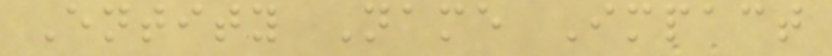Entity Name Impact
